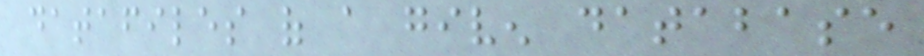datafiles of a given database
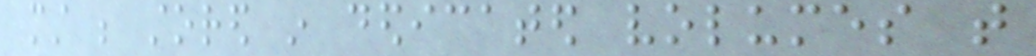must be stored in dedicated volumes that
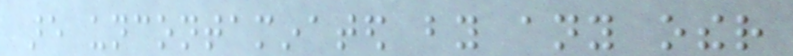are uncontaminated by any other
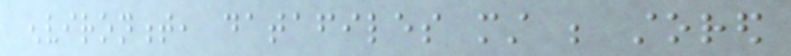environment, datafiles must be stored
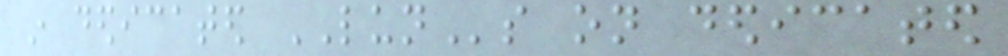in dedicated LUNs on dedicated
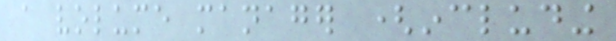a volume manager (including
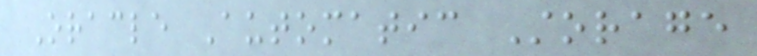Oracle Automatic Storage
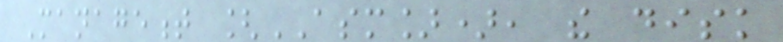Management [ASM]), the disk
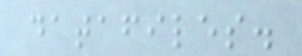datafiles.
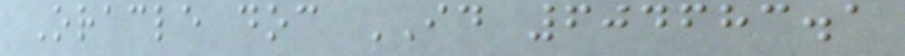Oracle doc ID 604683.1
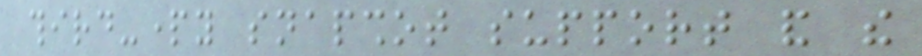third-party snapshot support and the
